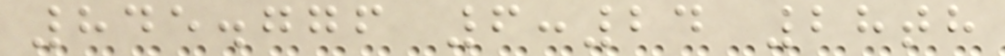845.776 6:24 28th
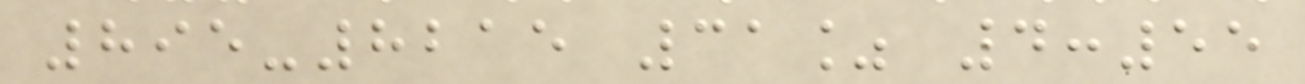895-8215 31% 4:55
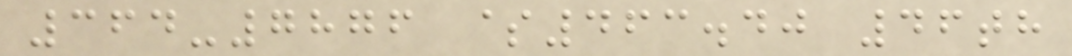364-7876 $463.40 46th
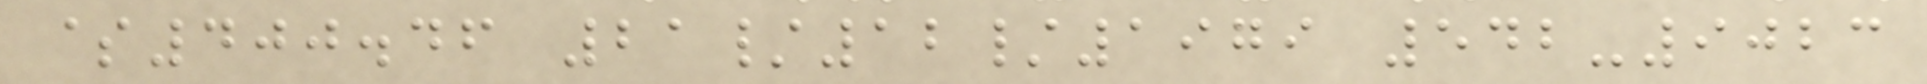$400.46 21/12/1979 542-9023
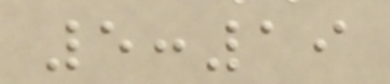5:19
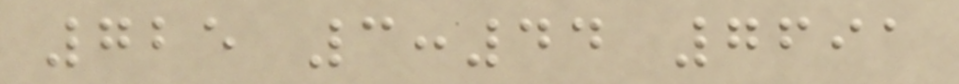725 3:44 7691
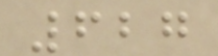627
